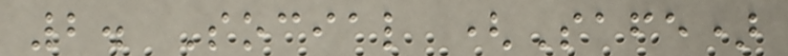2. Social (Safe)
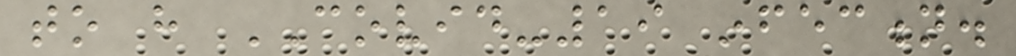to have COVID-19 infection.
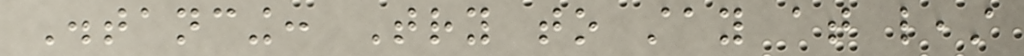Distancing: Try to stay at least
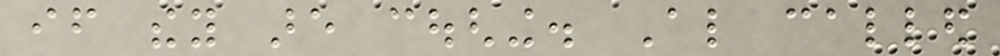if they are coughing. Also called
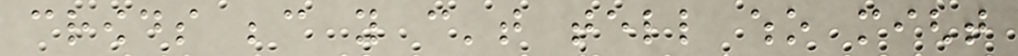crowds because you can't tell who might
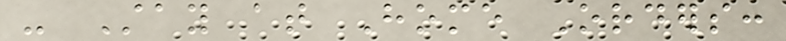- Stay at Home Orders:
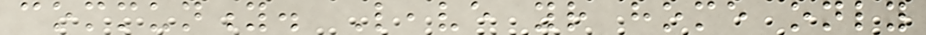community. Leave your home only
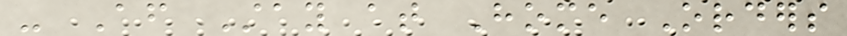- After Stay at Home Orders
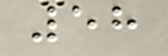58
